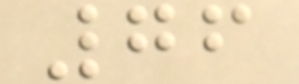76
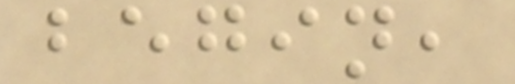begin,
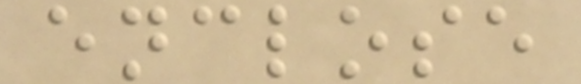enclose
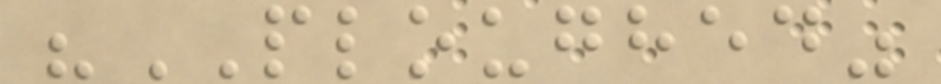"PLOUGHED"
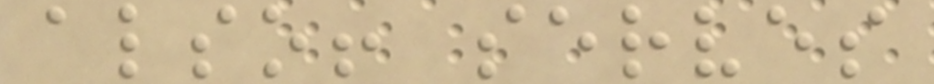also! serves
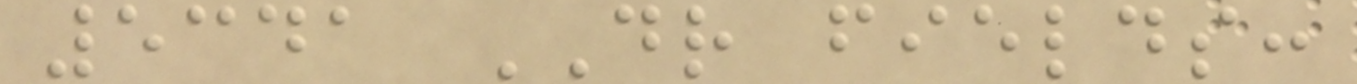5341 DR fields:
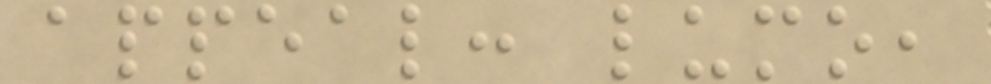appeal: lumo,
